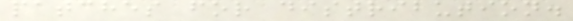patches for distribution.
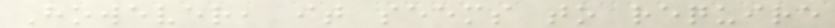However, it seems to require
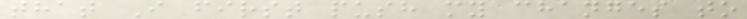that I first push my changes to
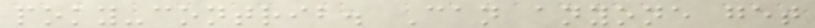poky-contrib. Can anyone get
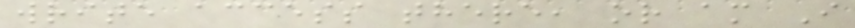write access there, or am I
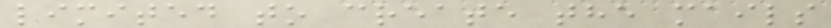limited to create the mails
